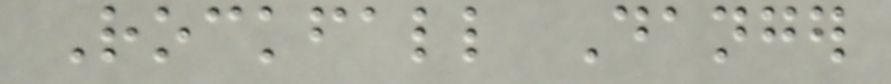Rockfall Danger
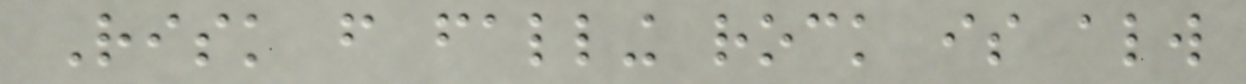Risk from falling rock is always
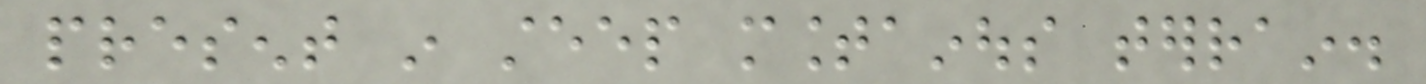present in steep mountainous terrain.
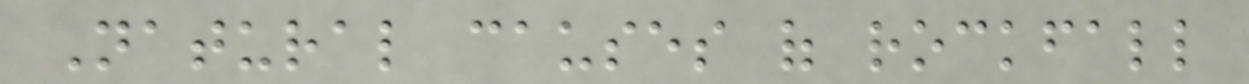Natural causes of rockfall
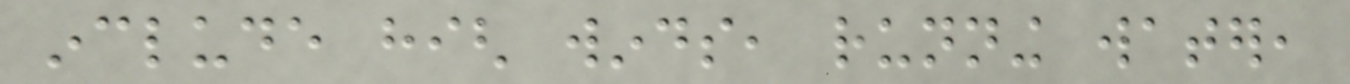include high winds, running water,
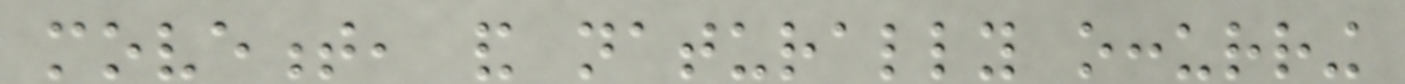movement, and naturally occurring
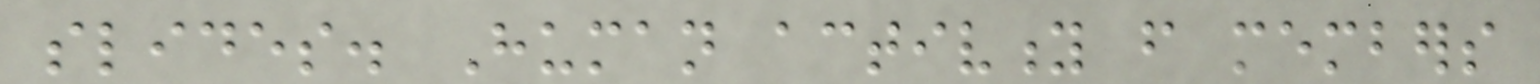slides. Human activity from members
